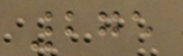275
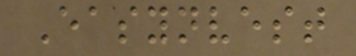Easynvest
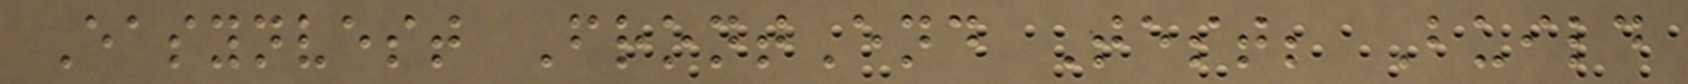Easynvest FrontEnd Test; Build
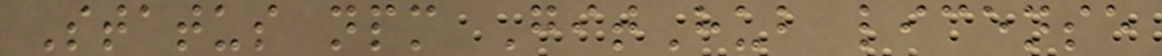Status npm GitHub license
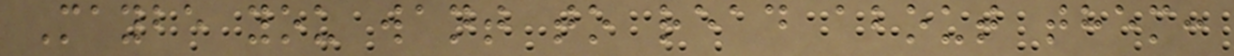Maybe you want to read about them:
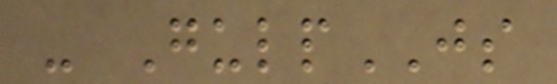- GulpJS
